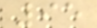95
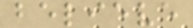believe
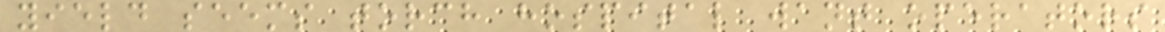yield seems torch hospital want operators
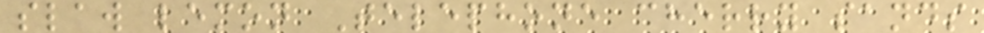slaw lemon Telephone cherry sands
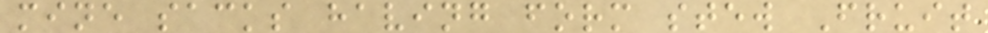mine sacks having form stew Fruit
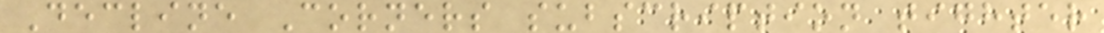Decline Corners subscription tighter
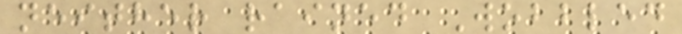neither rained Wobbled
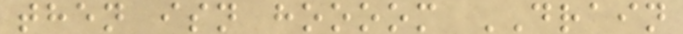then isn hoooom DRAIN
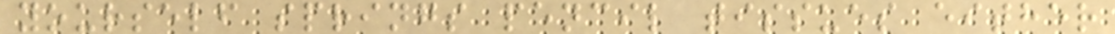yourself springs pencil tissues either
